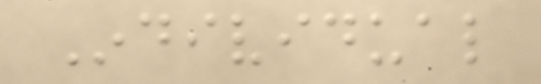Individual
